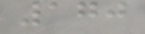170
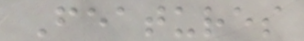Features
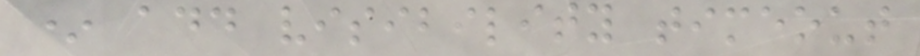* add visibility timeout
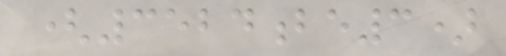(3524be3)
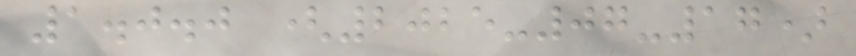1.0.0 (2025-07-17)
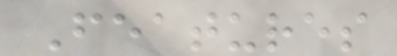Features
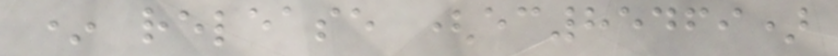* release (ec85469)
